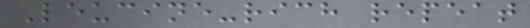Leucine-rich repeat
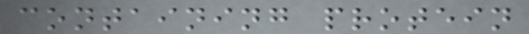containing protein
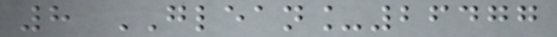8 GLEAN_26477
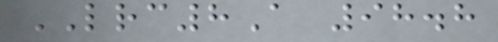LRC8A 98.8
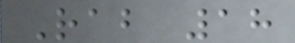Rab 18
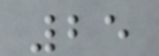25
